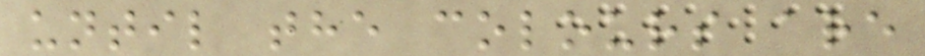until the colours are
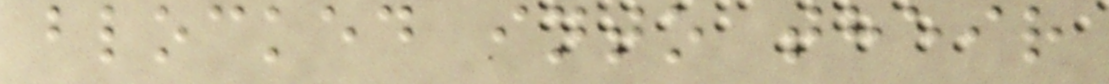blocked into their
